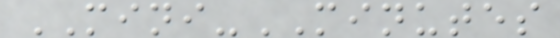MINI-MINUTES
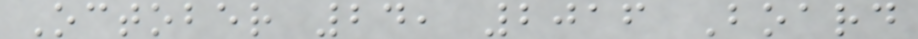October 24, 2016 Board
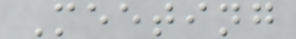Meeting
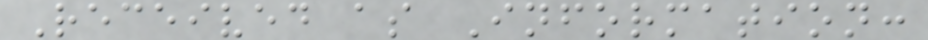Received as Information:
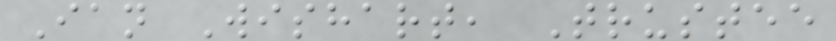Ian Wishart, Trustee
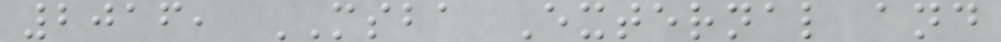2016, MSBA External and
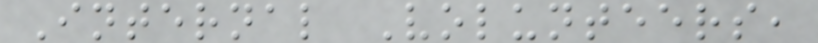Internal Volunteers,
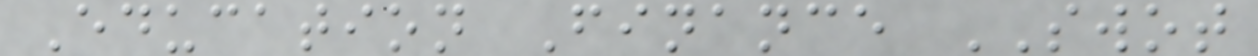Education Finance SWOT
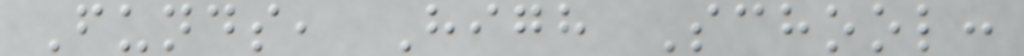Funds, High School:
